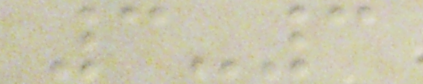3-3
